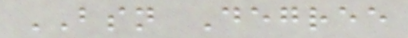BSN Degree
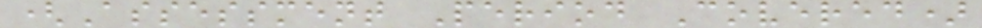(Assessment Period Covered)
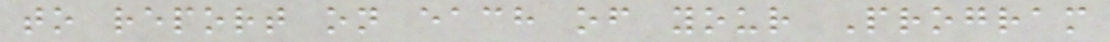to report on each of your Program
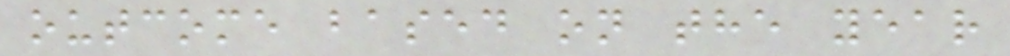outcome based on the year
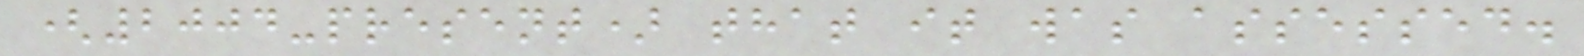(2004-present) that it was assessed.
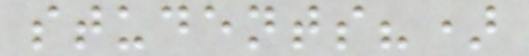students?)
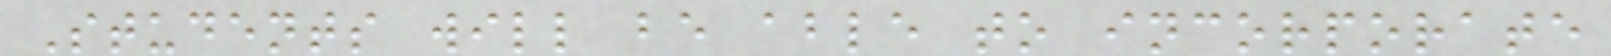Students will be able to incorporate
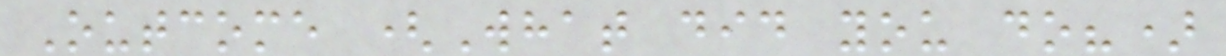Outcome (What did you do?)
